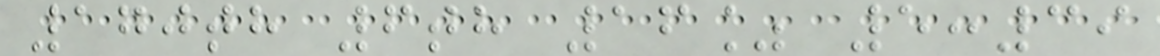170th 6th 16% 5:39
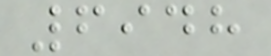6948
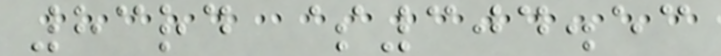83rd $304.53
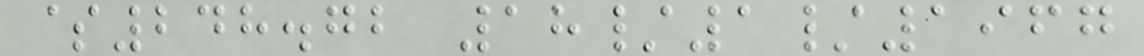$248.72 18/1/1967
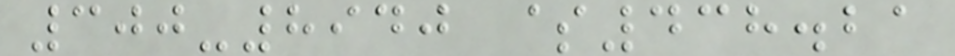300-8940 $438.21
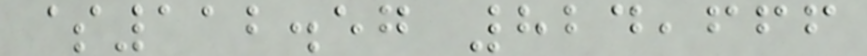$112.57 824,666
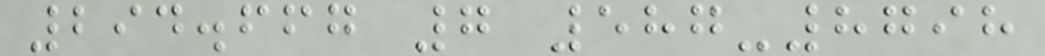294.667 7 587-8798
